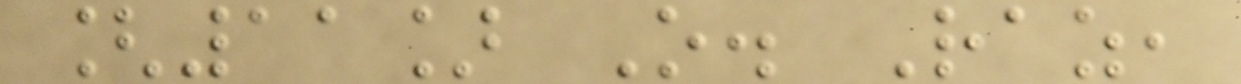[11] O. Raz,
